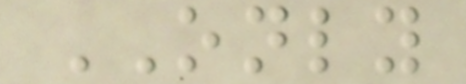ONLY
